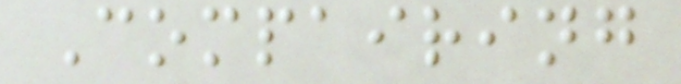Compairing
